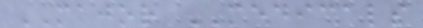MAJOR MEDICALS
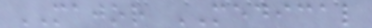MAJOR MEDICAL
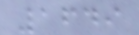1649
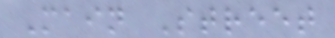Main Street
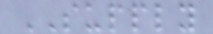SUPPLY
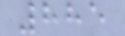885
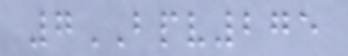7BPV275
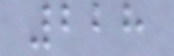228
